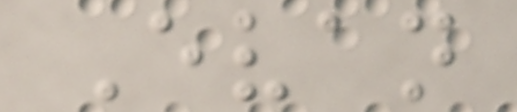Evan
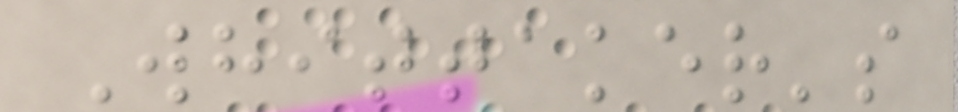Whittaker's
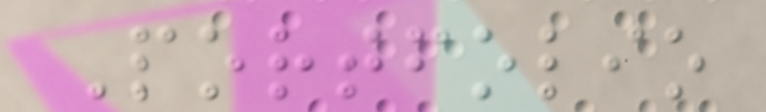Portfolio
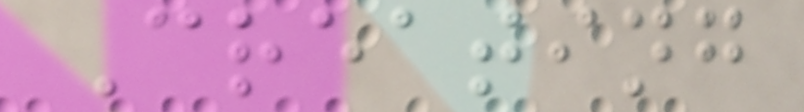Creating
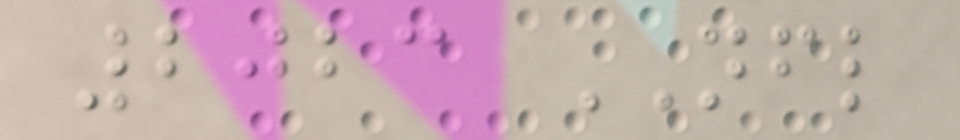2023 NFL
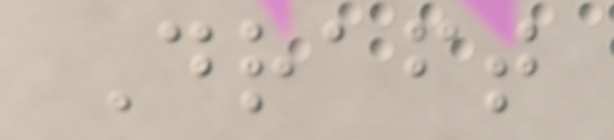Draft
